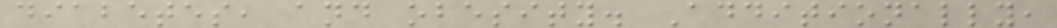diabetes, and obesity. Additionally,
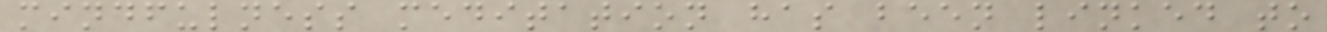mindfulness meditation has been linked to
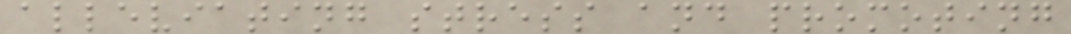alleviating stress and promoting
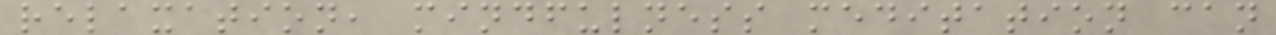relaxation, mindfulness meditation can
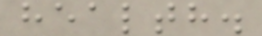health.
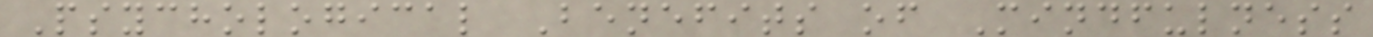Psychological Benefits of Mindfulness
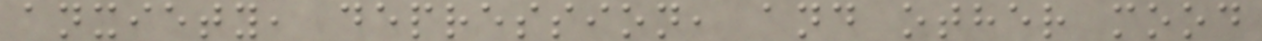anxiety, depression, and other mood
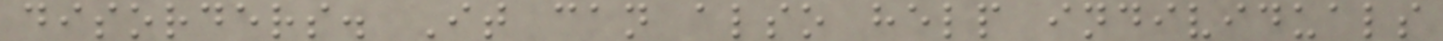disorders. It can also help individuals
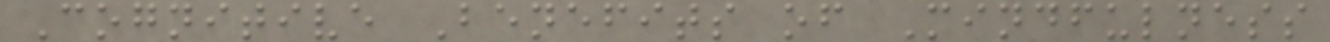Cognitive Benefits of Mindfulness
